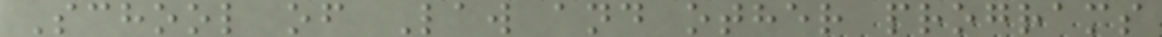School of Law and other programs
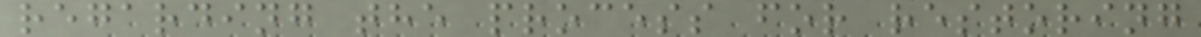regarding the process for restoring
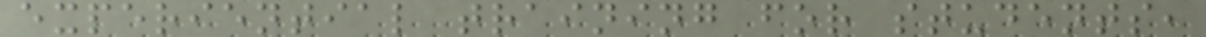experiential training for students,
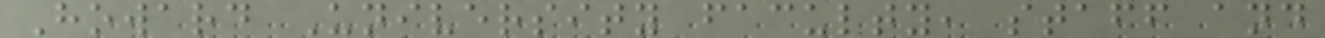Howard University faculty, staff and
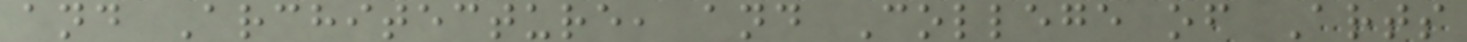and Architecture, and College of Arts
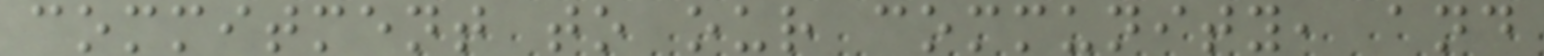commitment to our community, and
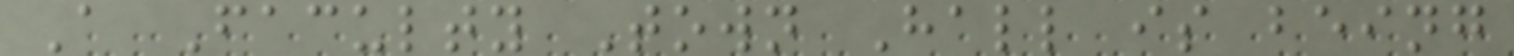A Faculty Town Hall is being
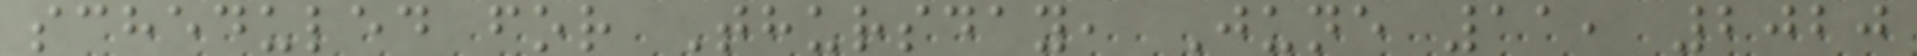scheduled for Thursday, June 11, 2020
